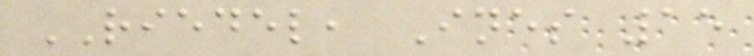RIEDEL, Ines 15
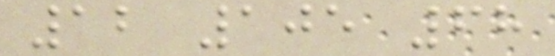12 105 68
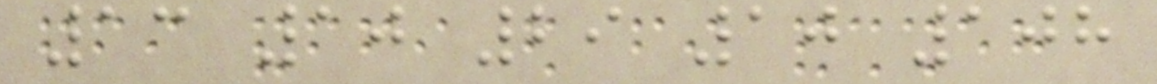13 10 29 10 108
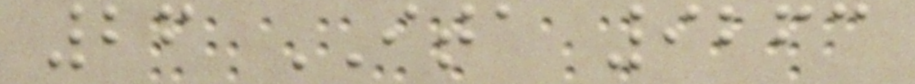26 ITA 9263
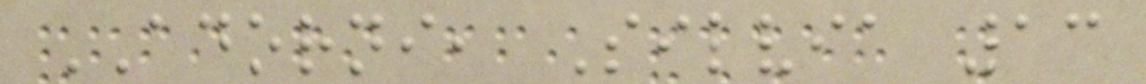ADORNI, Silvia 13
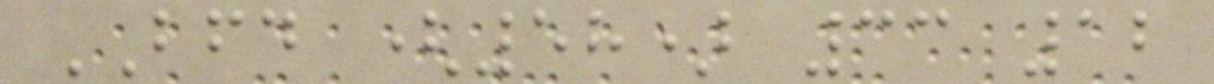BFD (58) 33 12
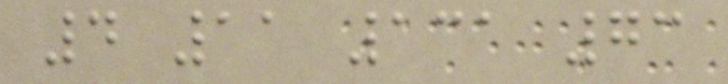4 11 131 73
